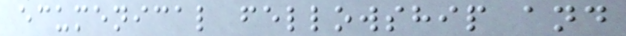ecumenical fellowship and
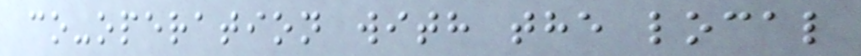co-operation with the local
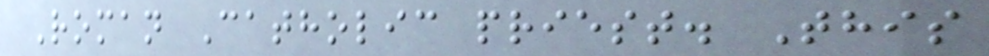Roman Catholic priest. This
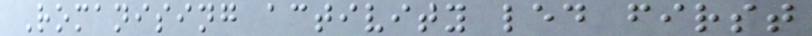Romanising activity led first
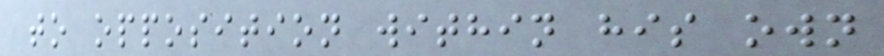to opposition within his own
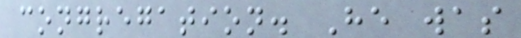congregation. He was
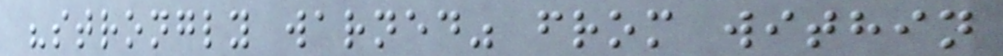"strongly warned" from within
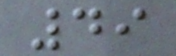49
